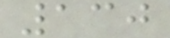130
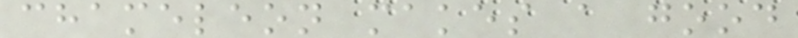chameleon makes a good
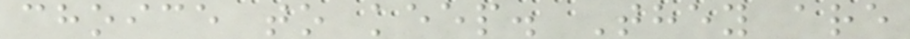choice to keep. They are
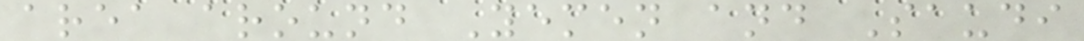area around Yemen and Saudi
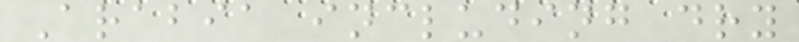Arabia including dry
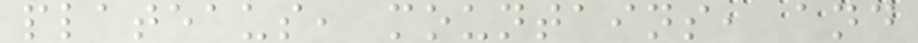plateaus, mountains, and
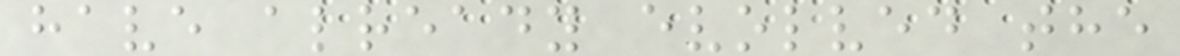have already evolved the
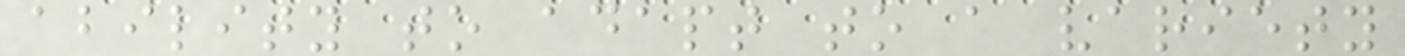ability to adapt to a variety
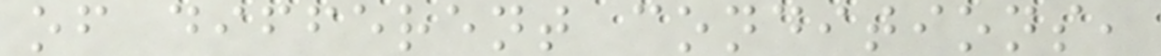of different conditions,
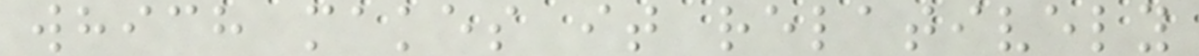which makes it relatively
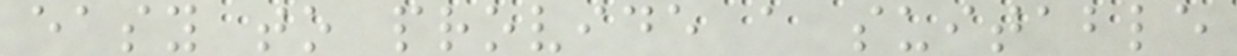easy to provide a suitable
